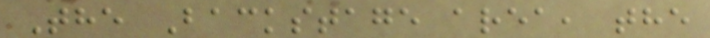The Backstage area, the
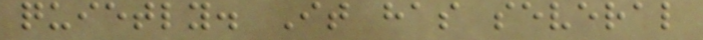quietly. It has several
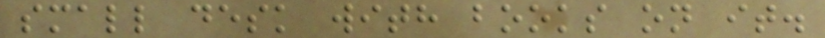small desk with books on it.
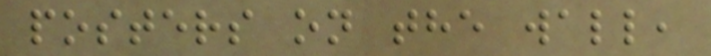posters on the wall,
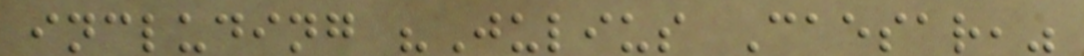including "Julius Caesar,"
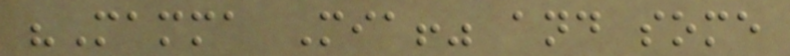"Mamma Mia!" and some
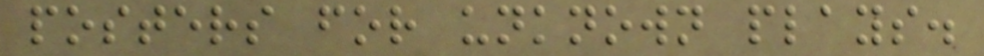posters for unknown plays.
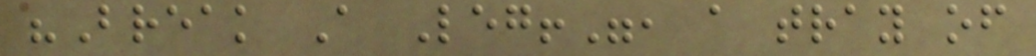"Break A Leg!", a tray of
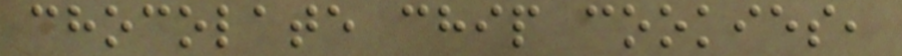chocolate chip cookies,
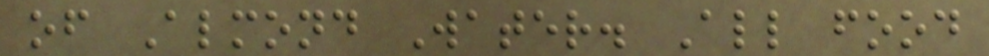of Almond Water. All food
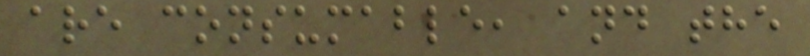are consumable, and the
